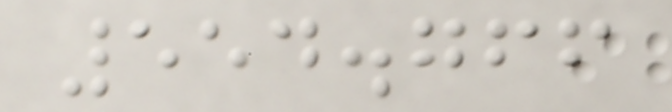554.766
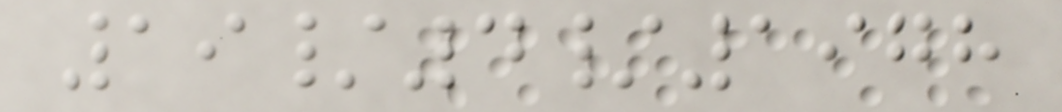19/4/1978
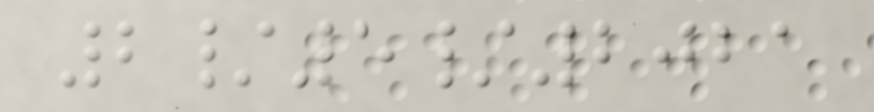2/5/2021
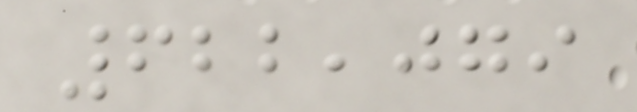622,079
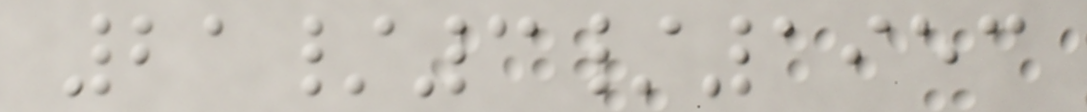21/3/1953
